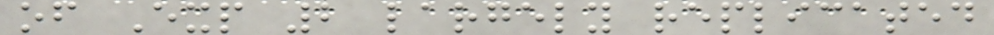of Exp 2 largely replicated
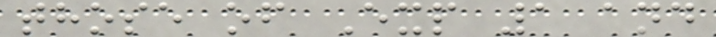those of Exp 1 and
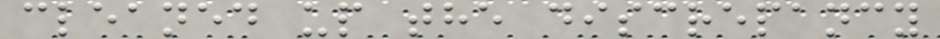cleaned up the discrepancy
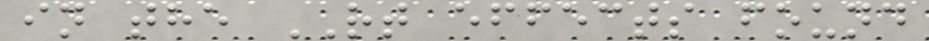in the RT effects found
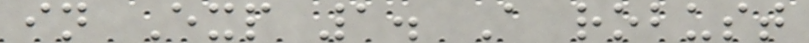in Exp 1. A robust
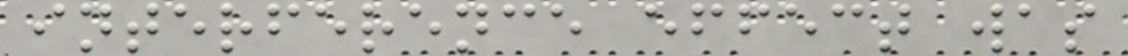interference effect was
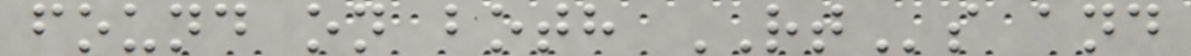found on both RTs and
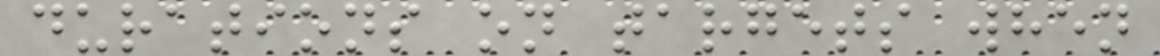durations on targets when
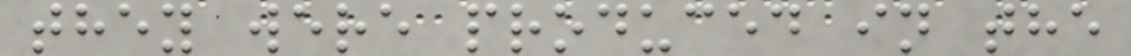they were produced in the
